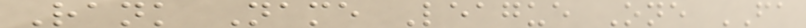Rank Name League One FA
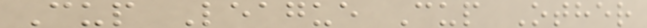Cup League Cup Other
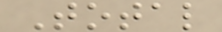Total
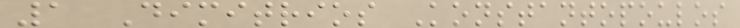1 Dimitrios Konstantopoulos
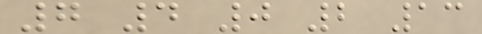7 4 0 2 13
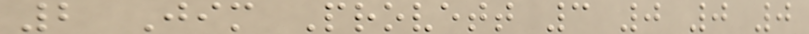2 Jim Provett 3 0 0 0
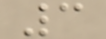3
